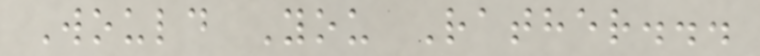Would You Rather...
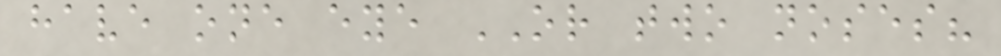have one eye OR two noses?
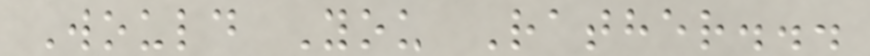Would You Rather...
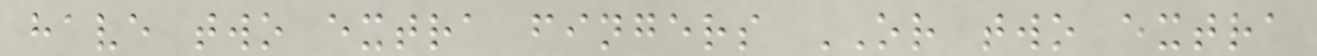have two extra fingers OR two extra
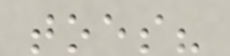toes?
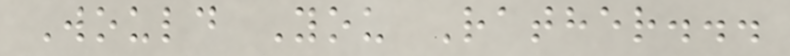Would You Rather...
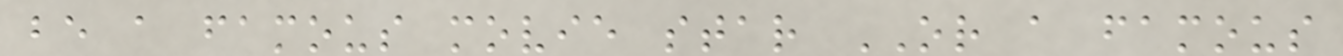be a famous movie star OR a famous
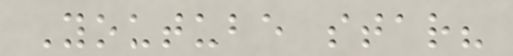Youtube star?
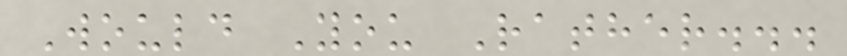Would You Rather...
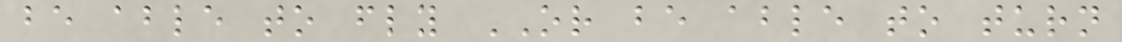be able to fly OR be able to turn
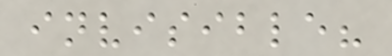invisible?
